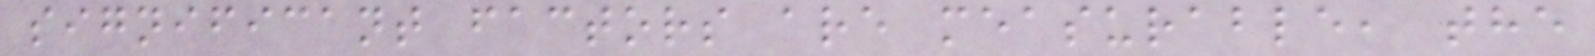significant factors are measurable, the
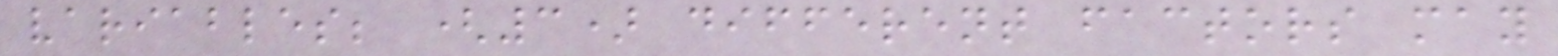variables; (3) different factors may
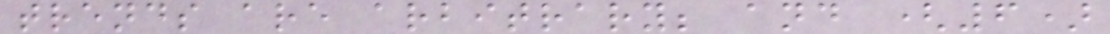trends are arbitrary; and (6)
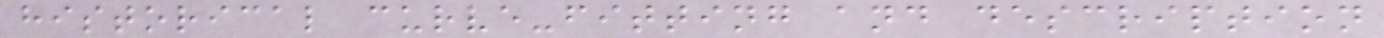historical curve-fitting and description
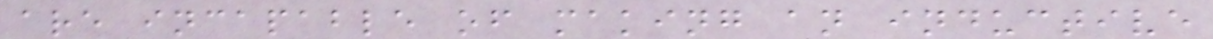are incapable of making an inductive
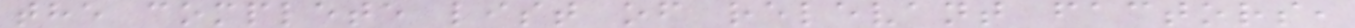the complete list of relevant factors,
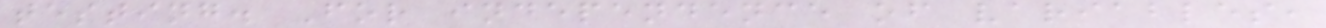testing. For independence of variables,
